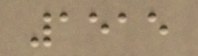1515
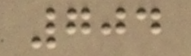704
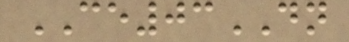CE03DN
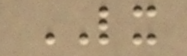LX
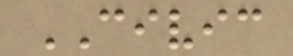CIVIC
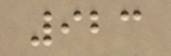923
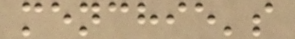menchie's
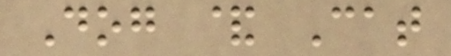Dog & Cat
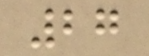27
